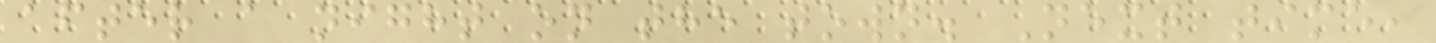after a night on the town. Next time,
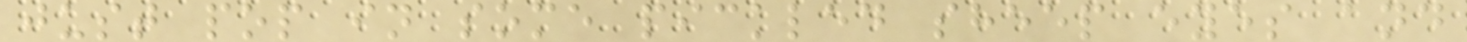just pop in some pickled sheep eyes and
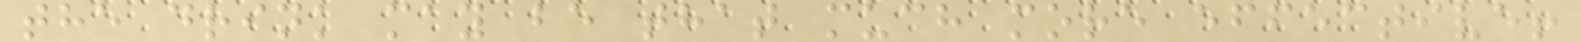the drink may be that much more effective!
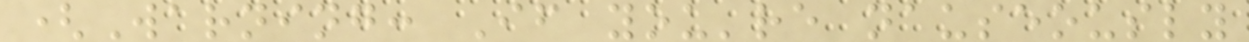(Warning: If you're nauseously
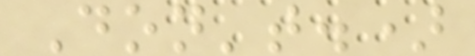Don't.)
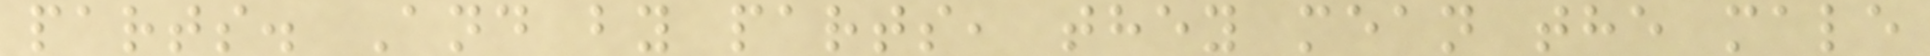parts. And by parts, they mean the male
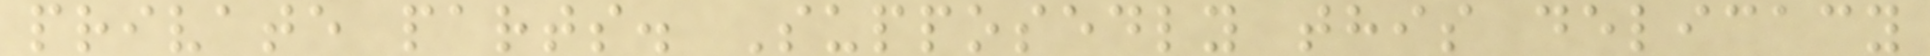private parts. Supposedly this delicacy
